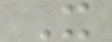X
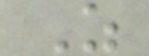Z
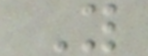Y
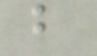b
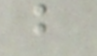b
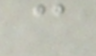c
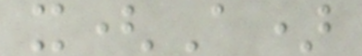x(A)
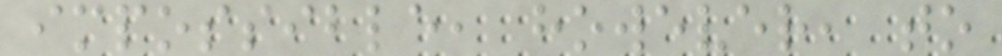impossible, however, to
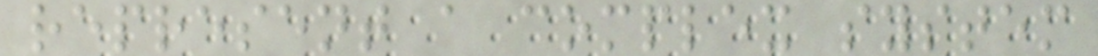represent a complex system
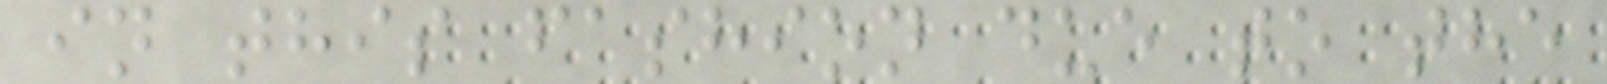in this fashion due to the
